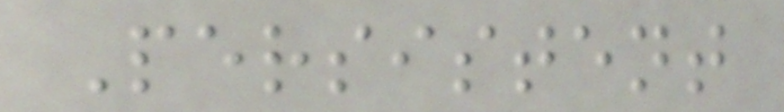Persistent
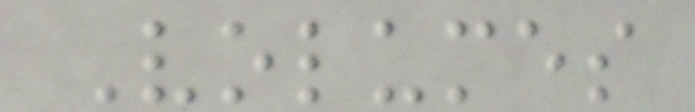Volumes
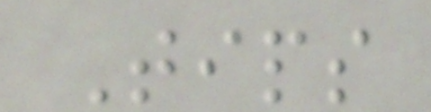Tips
